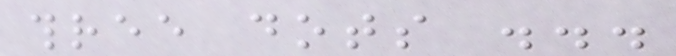three dots ...
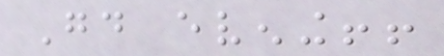Good evening!!
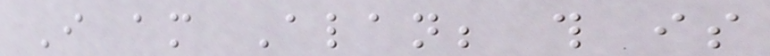I am Alan; this is
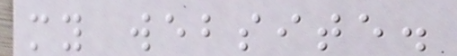my website.
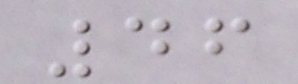46
